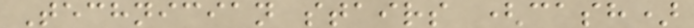Technician stairs (cash)
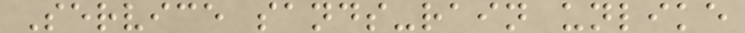Service sands-rain unlike
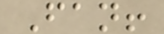Fan!
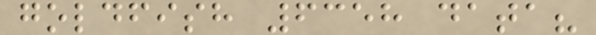goldfish 6358 data?
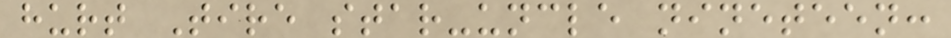hurt Tire star-uncle nineteen:
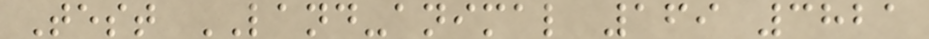Test LAND-animal 169 3821
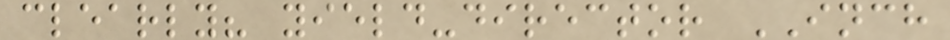clearly? yield-director INCH
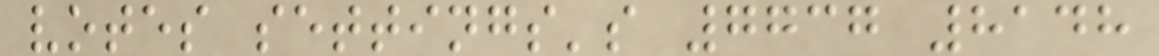votes settings's 7737 8148
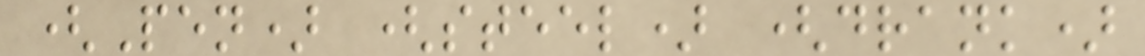(Pen) (steel) (drank)
